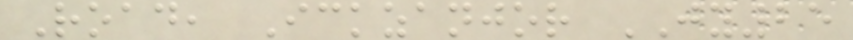Road, Ickzanjor JY25
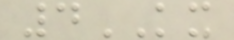4KX
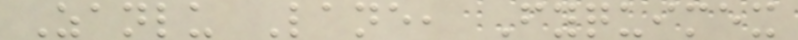Zanlu Lane, Fyquimex
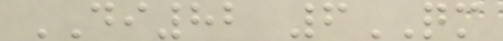DI82 6QM
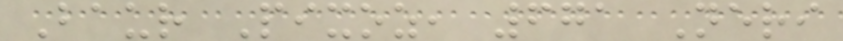Baur Pixoz, 671 Neri
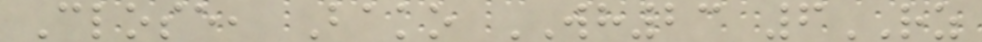Close, Bako WH23 6RZ
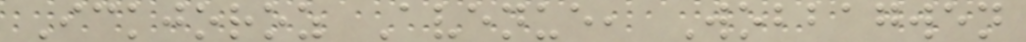Ickjoroz Avenue, Wobbagwen
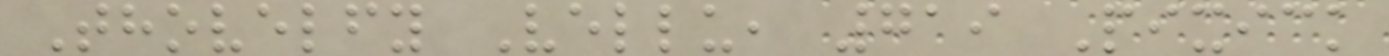Thovelfy Vellu, 719 Pixick
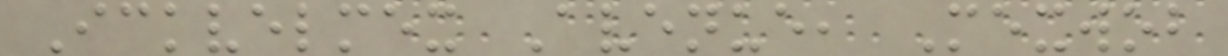Ickvelmex Avenue, Mexwob
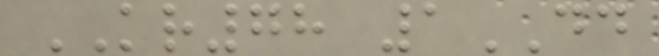KR78 1DD
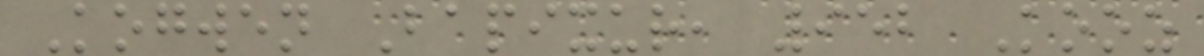Kogwen Bapixur, 952 Kooz
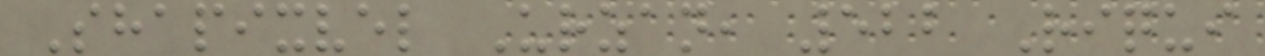Shapixvel Urzan, 522 Riqui
